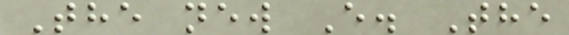The new E. The
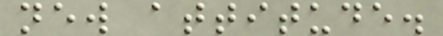new attitude.
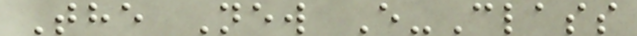The New E-Class
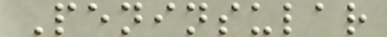Peninsular
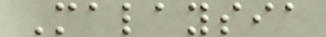Malaysia
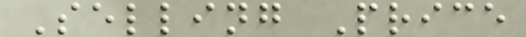Selling Price
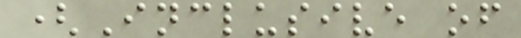(Inclusive of
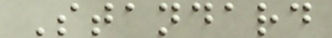Standard
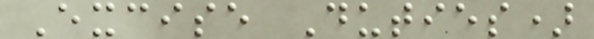Excise Duties)
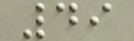49
